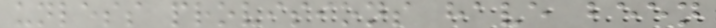unless provisions have been
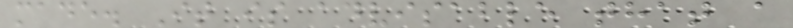made. It is advisable that a
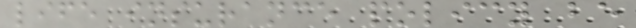life insurance policy be
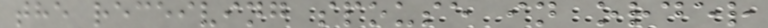the receiving spouse in order
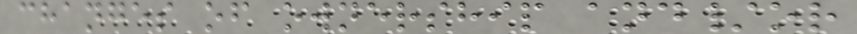changes of ownership and/or
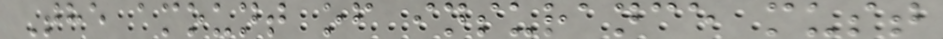The amount of insurance must
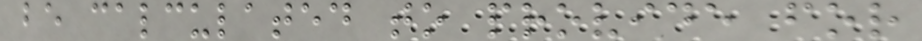be calculated to provide for
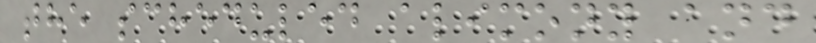the scheduled alimony and
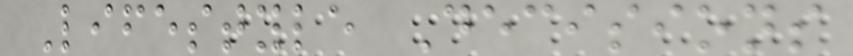Lifestyle Decisions
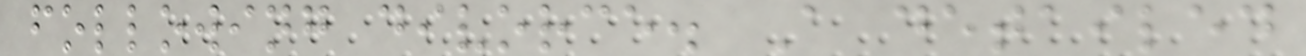following divorce. A detailed
